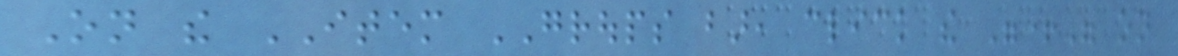On the ITEM GROUPS bar, click the "+" on
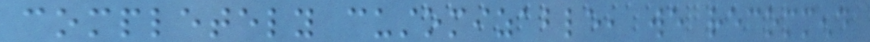completely customizable, we recommend
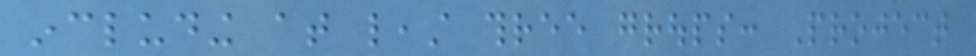including at least three groups: Project
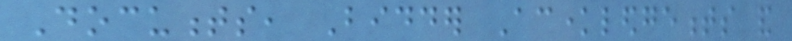Documents, Bidder Acknowledgements and
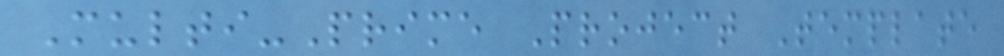Multi-Prime Project Template
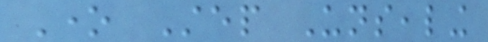One Step Unsealing
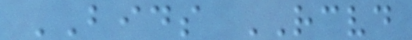BIDS RECEIVED
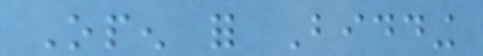Open for Bidding
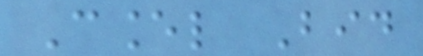Cancel Bid
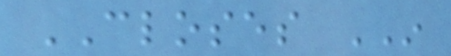CLOSES IN
